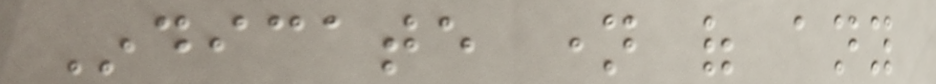Indicate name of any
